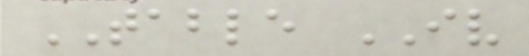TABLE IV
